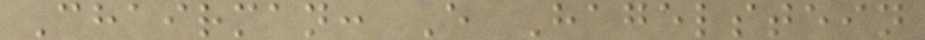Chairman: E Hagelstein
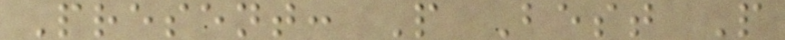Present: P Best P
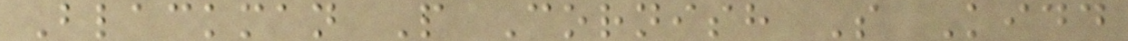Blackman P Cornish S Kidd
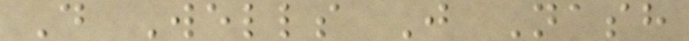D Wells J Nash
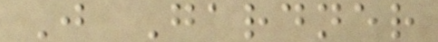J Gardner
